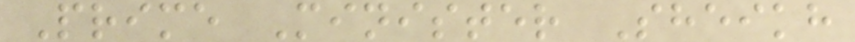Prime Minister Sheikh
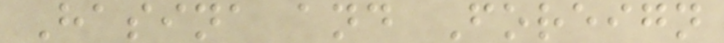Hasina and Foreign
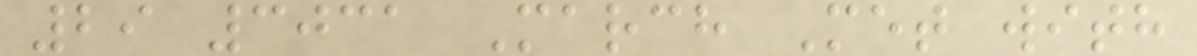29 3031 March Met with
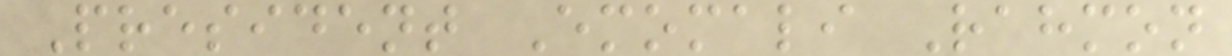President Emomali Rahmon
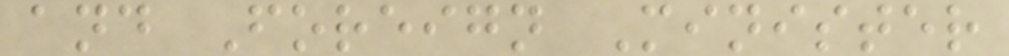and Foreign Minister
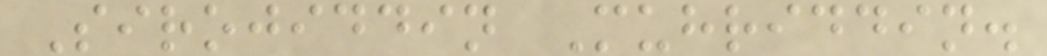Sirojiddin Muhriddin.
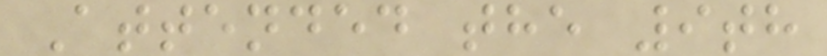Attended the 9th
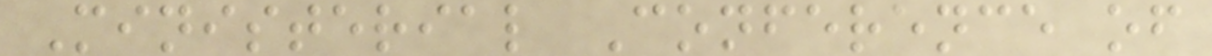Ministerial Conference of
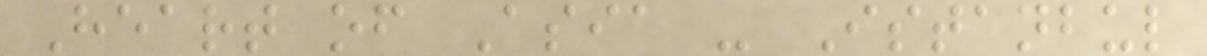Heart of Asia - Istanbul
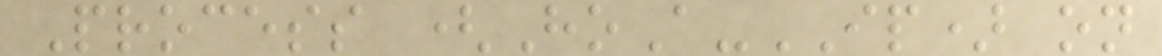Process (HoA-IP) on
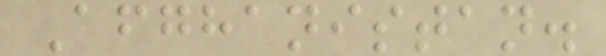Afghanistan.
